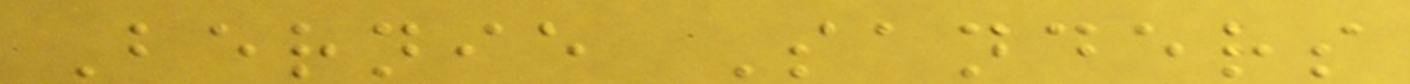Bernie Sanders
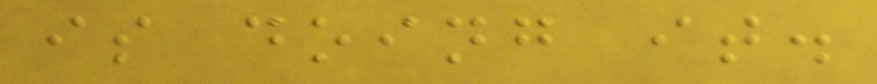is doing it.
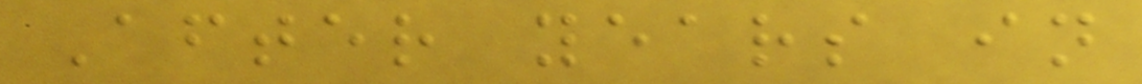After years in
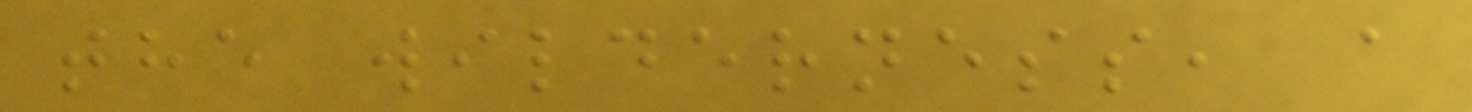the wilderness, a
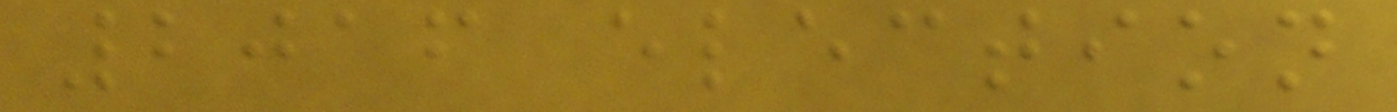2016 election
